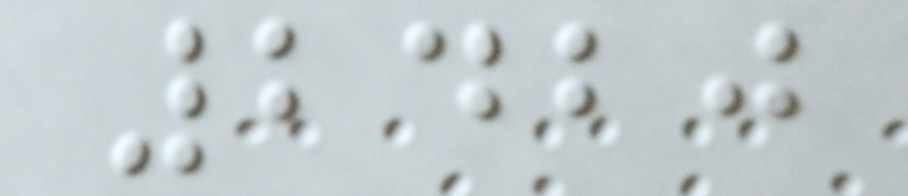2420
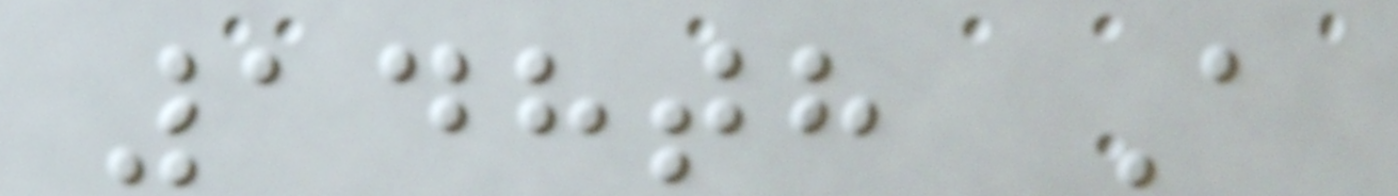148th A
